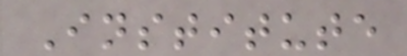Institute
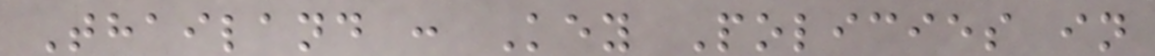Thailand : Key Policies in
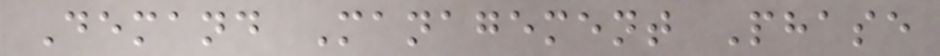Demand Management Phase
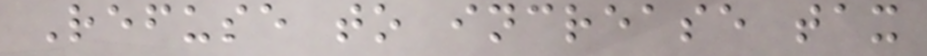Refuse to increase tax
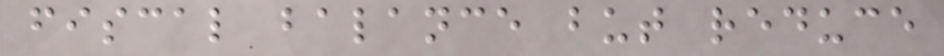fiscal balance but reduce
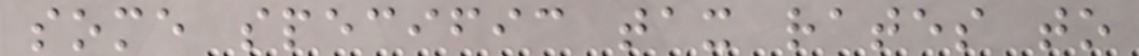some specific tax rates to
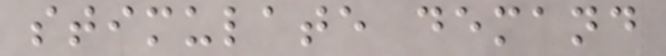stimulate demand
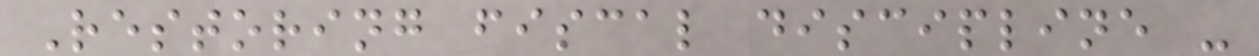Restoring fiscal discipline -
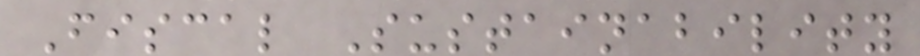Fiscal Sustainability
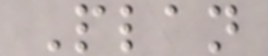Plan
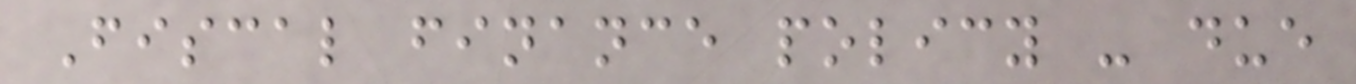Fiscal finance policy - due
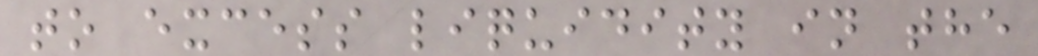to excess liquidity in the
